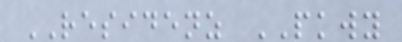RESIDENZ PKWY
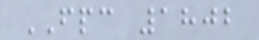FPC 1802
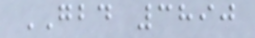GBD 3890
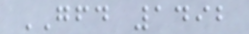GFD 1492
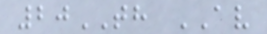20TH AV
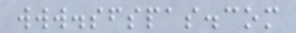www.sfspas.com
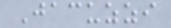Jacuzzi
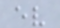ev
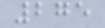275
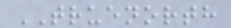TRUENORTH
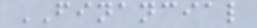FINANCIAL
